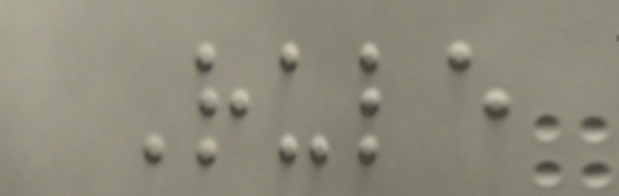Rule
